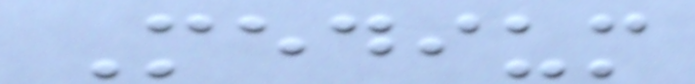Medium
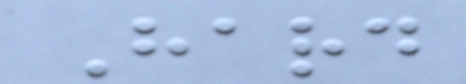Hard
